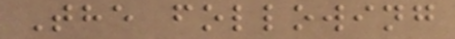The following
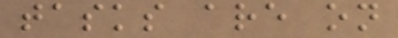tasks are on
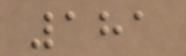181
